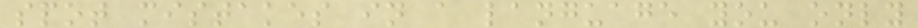spot mistakes in a language you only
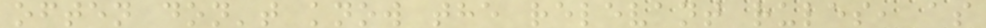often don't know the relevant rules, as
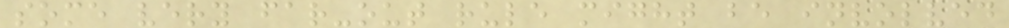some very far-out rule might be involved
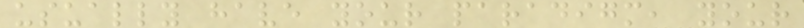usually have your paradigm, your
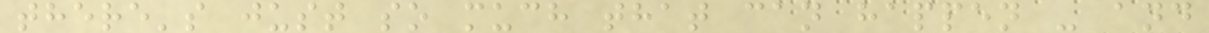there's just so much that can happen - and
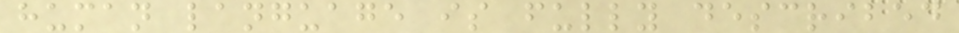human language is fully described
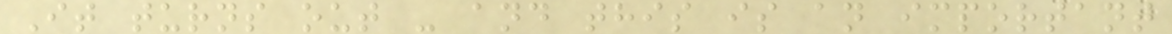It turns out - and this is an important
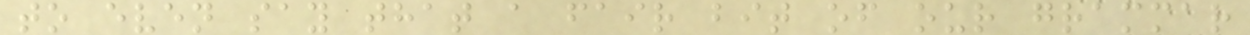to even say that a fair bit of our grammar
